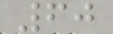60
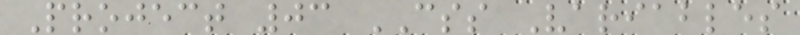Project 03 CSS Variables
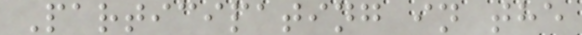Participating in the
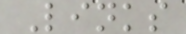Links
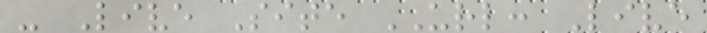- Live Site URL: Live
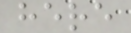here
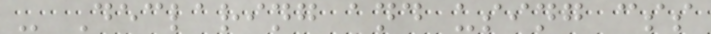- Declaring and using css
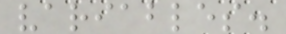variables.
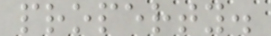property.
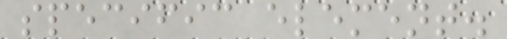specific element.
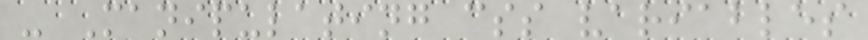- Manipulating css variables
